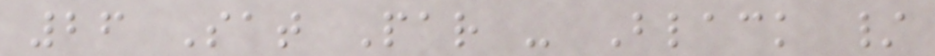26 Sat Par - Black /
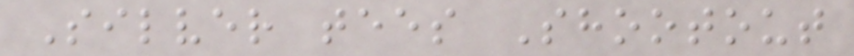Silver tees Shootout
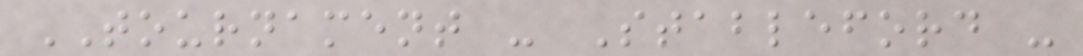TOURNAMENT - Stableford -
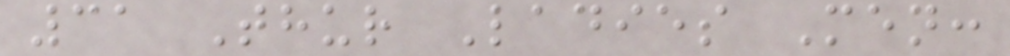31 Thur Ladies Men:
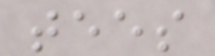tees
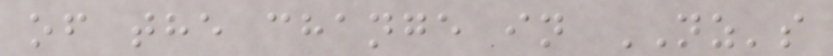of the change in NZ's
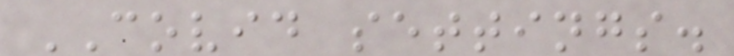COVID settings.
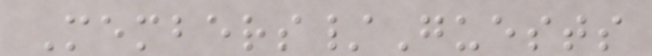Members/Guests
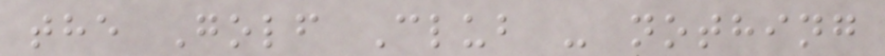the Golf Club - nothing
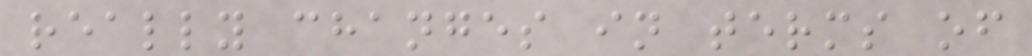really changes in terms of
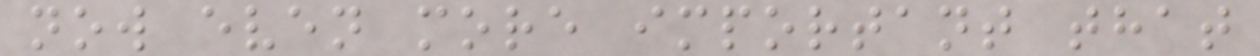now even more important that
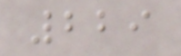229
